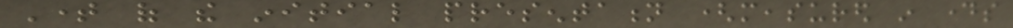Time of the initial presentation (measured in days
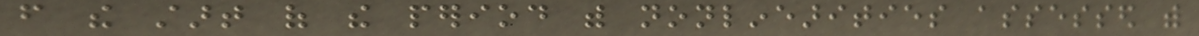from the start of the period with nonlinearities assessed with
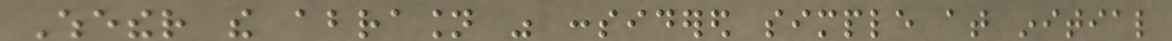Whether the abrasion was considered simple at initial
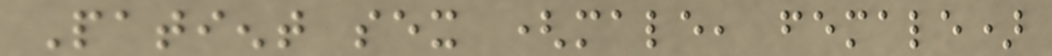Patient sex (male, female)
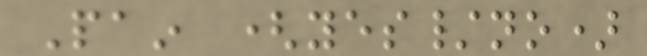Pain (yes/no)
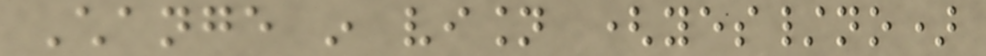Change in vision (yes/no)
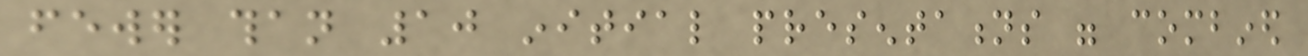fewer than 10 initial presentations were combined
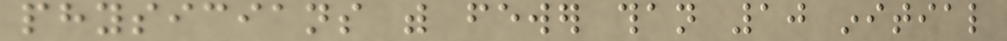physicians with fewer than 10 initial
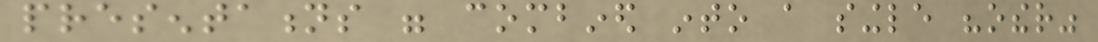presentations were combined into a single "other"
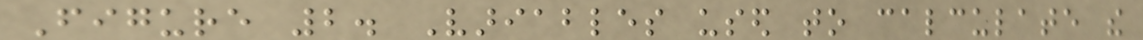Figure 2. Variables used to calculate the
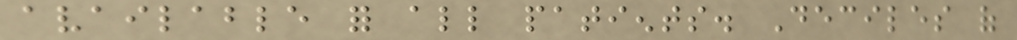available for all patients. Deciles of
